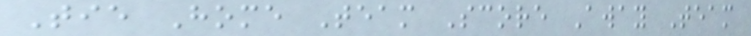Tie Home Team Score Away Team
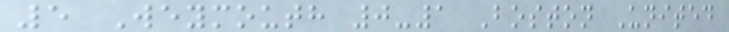5 Weymouth 0-1 Boston United
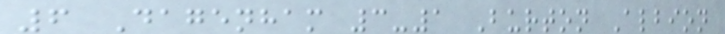6 Dagenham 3-1 Burton Albion
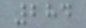284
